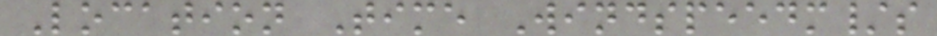Location Time Windspeedm/s
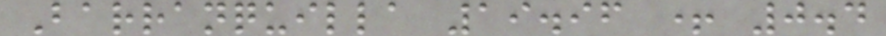Barranquilla 19.96 + 0.4
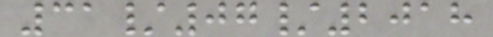31/07/2018
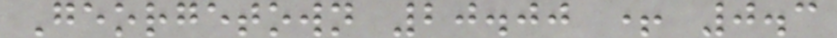Georgetown 20.00 + 0.3
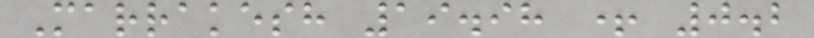Marrakesh 19.98 + 0.2
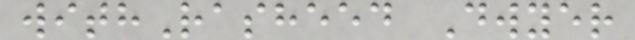withRasheed Dwyer
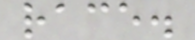race.
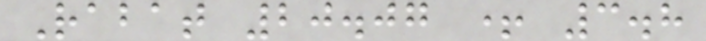Rabat 20.07 + 3.8
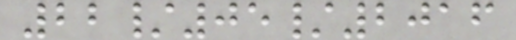22/05/2016
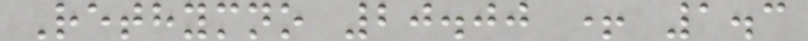Rethymno 20.00 + 1.3
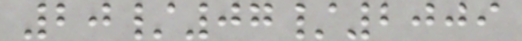20/07/2009
